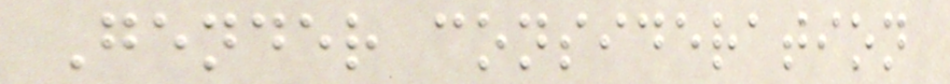Gender consideration
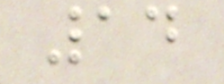14
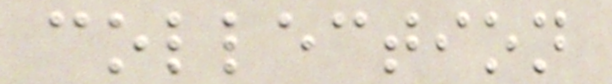collection
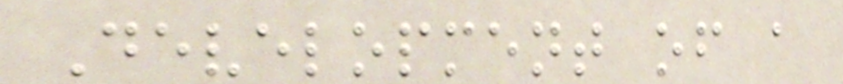Development of a
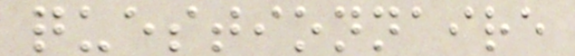questionnaire
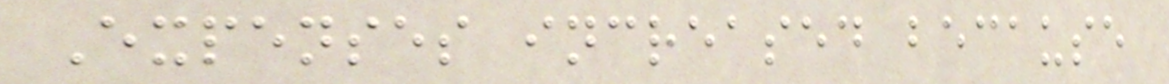Expenses increased because
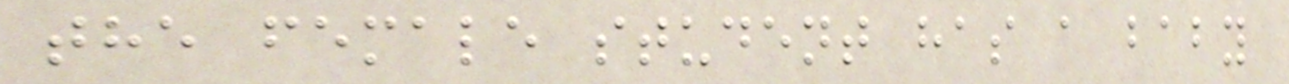the female student has a baby
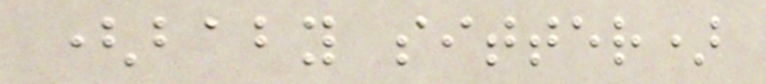(baby sitter)
